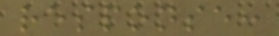response:
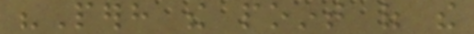"Perhaps the point of the
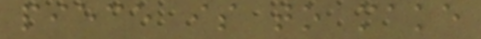piece is to make
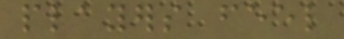players feel
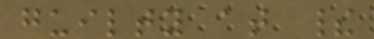guilty at their
